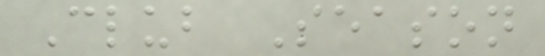Club Season
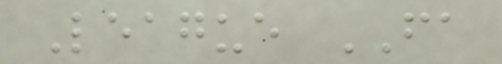League FA
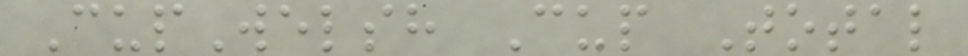CupWelsh Cup Total
